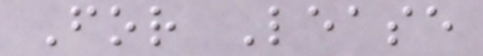For Lease
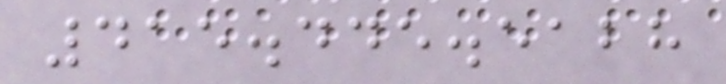415.445.5128
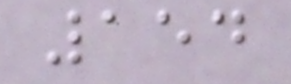154
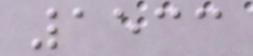1533
